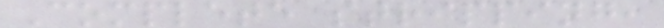Complete stripping,
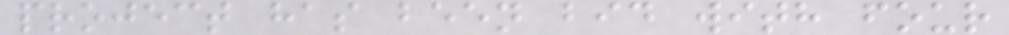project has been bid with four
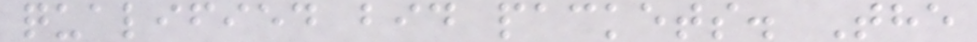qualified bid packets. The
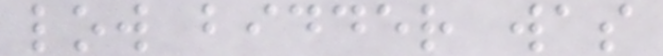low bidder was
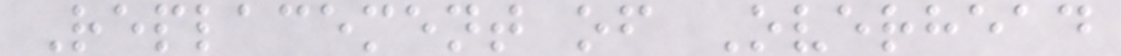Replacement of Overhead
